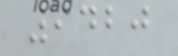9420
